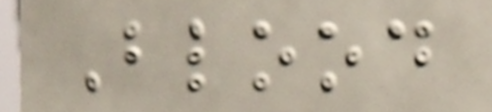Blood
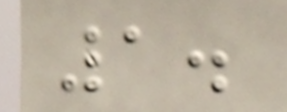1.
